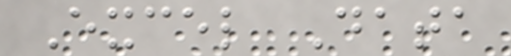Excel Data
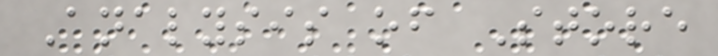Analysis of Store
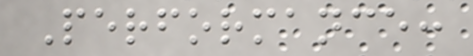Performance:
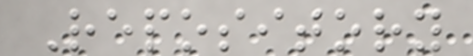Repository
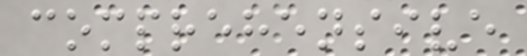comprehensive
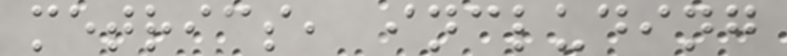metrics, including
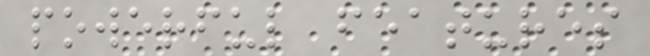powerful features
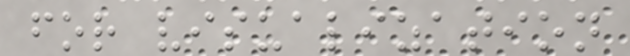for visualization
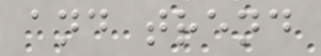and trend
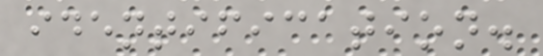identification.
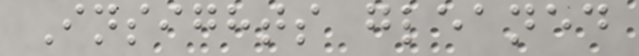Insights gleaned
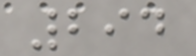294
